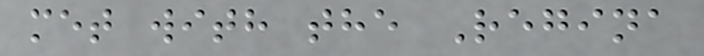met with the Regina
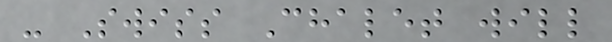- Swiss Chalet will
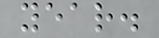year.
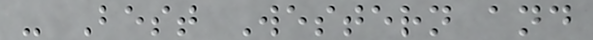- Best Western and
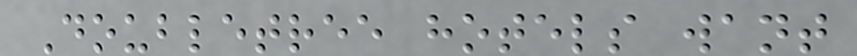Doubletree hotels want
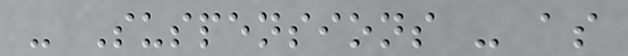- Suspensions - as
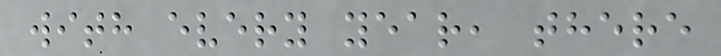with every year, there
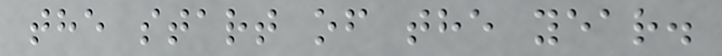the start of the year.
